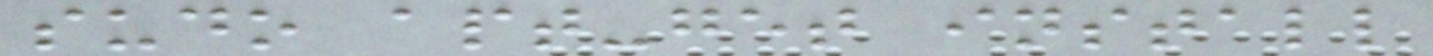sudo apt-get install
